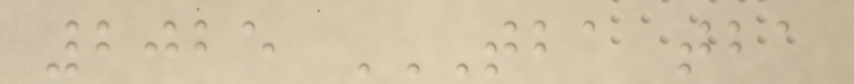2025 TBA TBA
